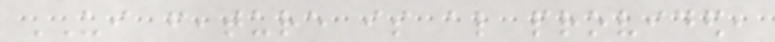UI feature is also provided,
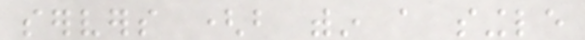servers (but within a single
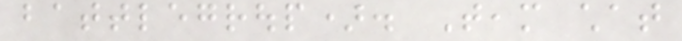battlegroup). Team chat
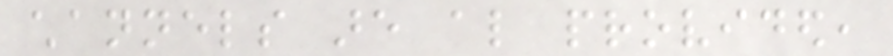channels are also provided,
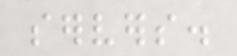servers.
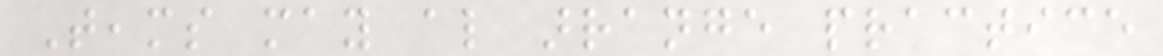Teams may also arrange practice
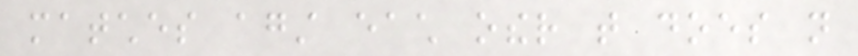matches against each other that does not
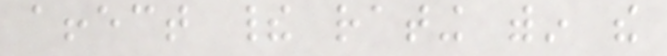affect their rating within the
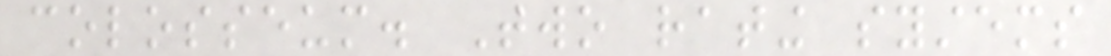colosseum. Two rating systems
